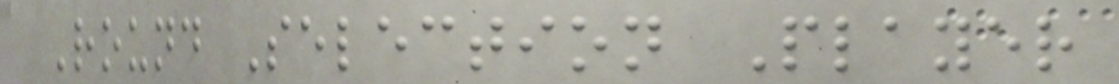Round Selection Player
